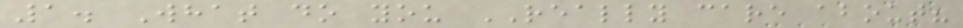1. What do you REALLY care about?
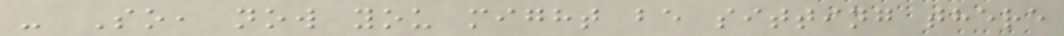- So, now you might be sitting there
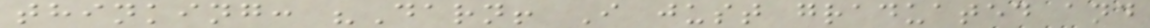thinking: "Darn! I just graduated and
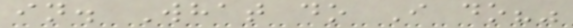in. What do I do?"
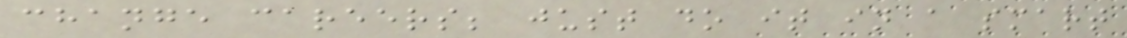change careers; just do it in a smart
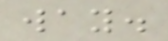way.
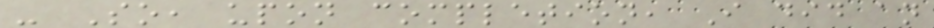- So, upon completion, I did an
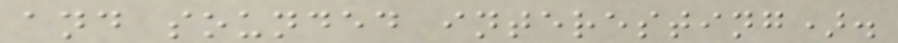and sounded interesting).
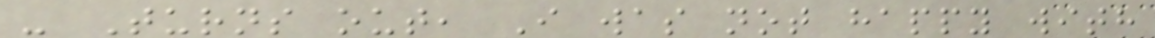- Turns out, I was not happy with
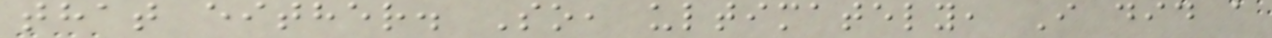that either. So, ultimately, I did a
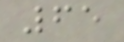65
